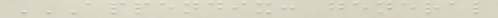APPENDIX: GENERAL
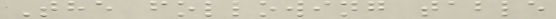The following table
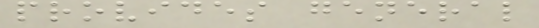provides general
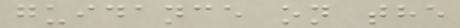guidance on the
